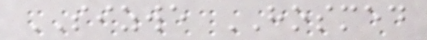SIZWE HOSMED
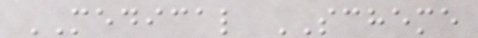MEDICAL SCHEME
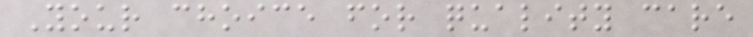Your choice for quality care
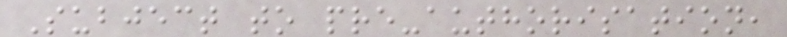Subject to pre-authorisation,
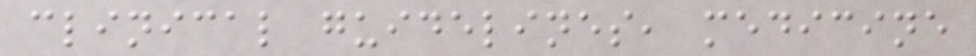clinical guidelines, medicine
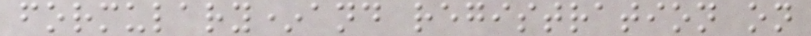formulary*and registration on
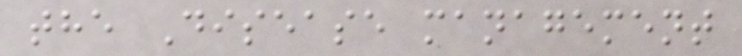the Disease management
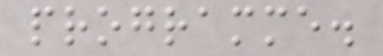programme.
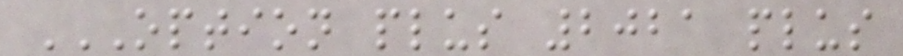OPTION PLUS 2021 PLUS
